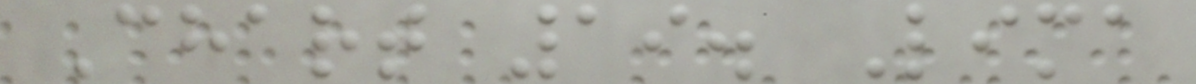Chart 19. Lima
